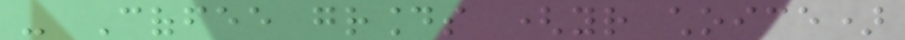- Coffee grounds (your choice)
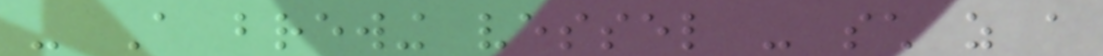- A brewing vessel - such as a
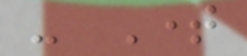- Time
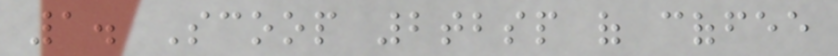1. Scoop 2tbsp of coffee
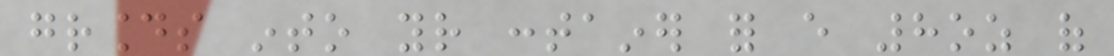grounds into your container for every 8oz of
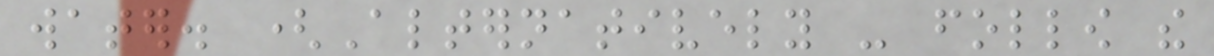water. (Alternatively - follow the
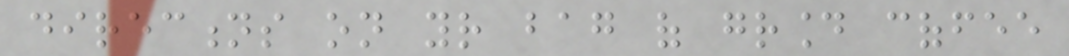directions on your bag of ground coffee
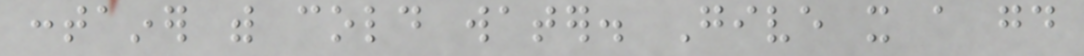container with cold water. Give it a good
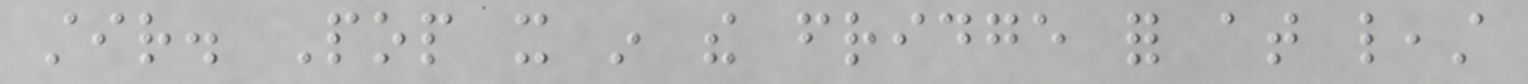stir. Pop it in the fridge for at least
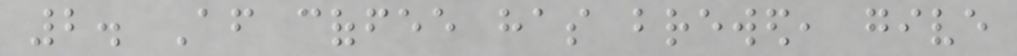2. After coffee has brewed, give
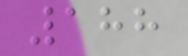188
